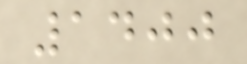1400
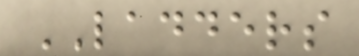LADDERS
